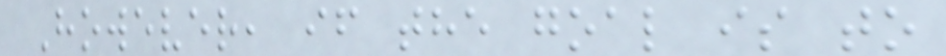However, if the goal is to
